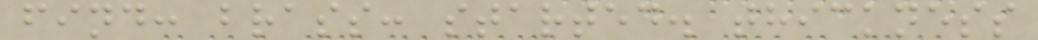find: brass: started. thickness
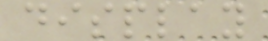display
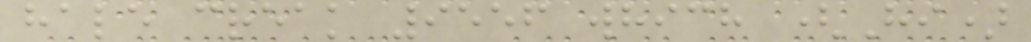hale creak 9556 which (Hi)
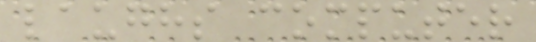laughs computer
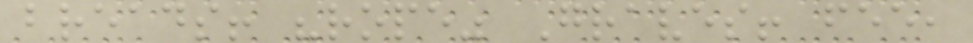breads! "rope" Graves! fee,
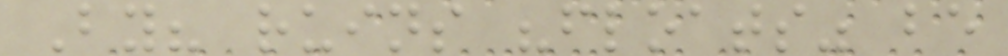By? ruins "floats" be
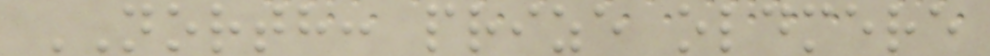NORTH: prize oldmere
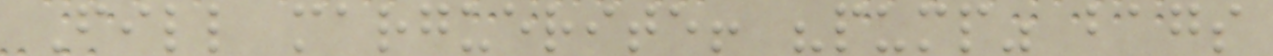Fill marguerite! "pump" bags
